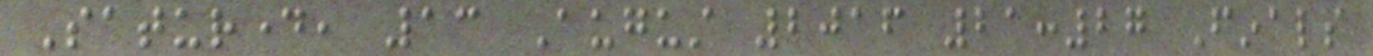Saturday, 13 August 2016 21:27 Finals
